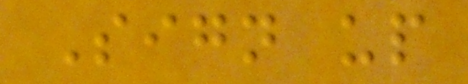Sign up
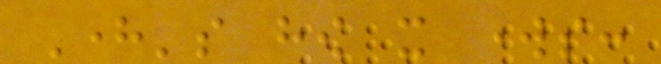Here's how it works:
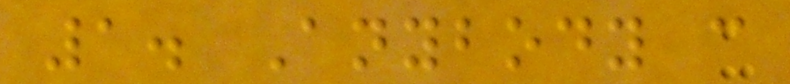1. Anybody can
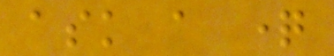ask a question
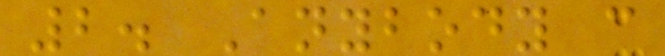2. Anybody can
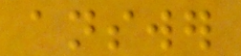answer
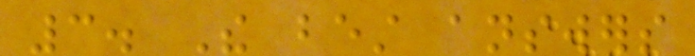3. The best answers
